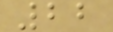22
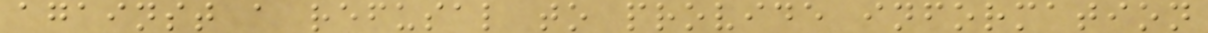against a refusal to provide information
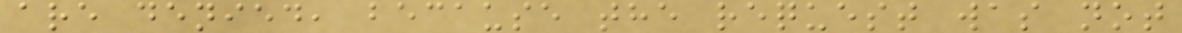are denied, because the request was not
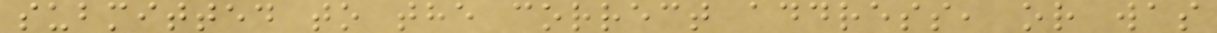submitted to the correct address, or was
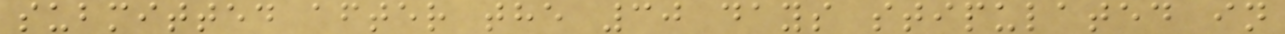submitted after the 30 days stipulated in
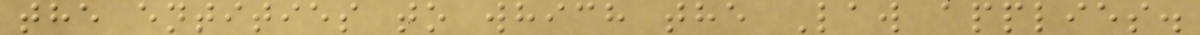the entities to which the Law applies.
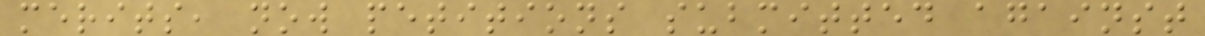merits, now petitions submitted against
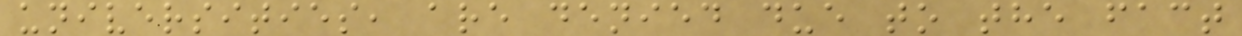universities, are denied due to the fact
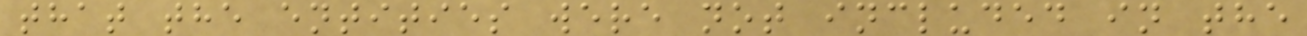that the entities were not included in the
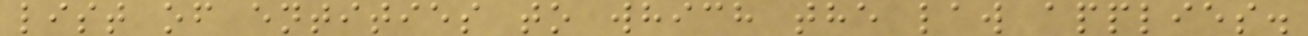list of entities to which the law applies.
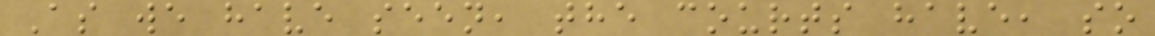As we have seen, the courts have, so
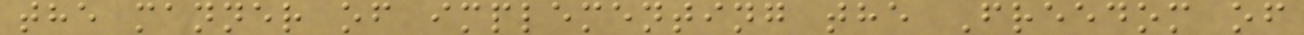the manner of implementing the Freedom of
